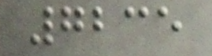7235
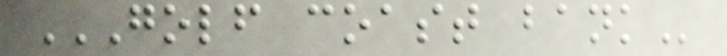GOLF COAST BANK
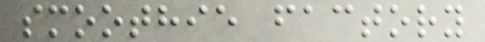smoothie factory
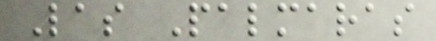Las Palmaras
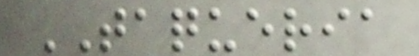TAQUERIA
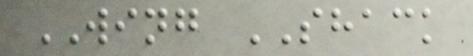WING SHACK
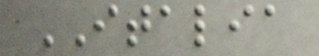ITALIA
